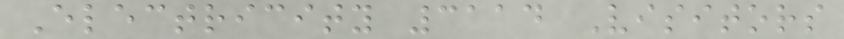Electricity 3114 Visitors
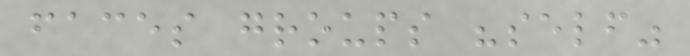faces groups "self"
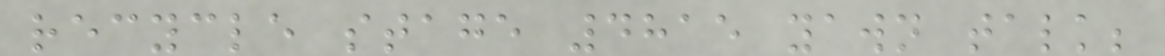recycle stage 4815 yawn talk;
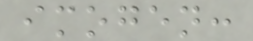imogen:
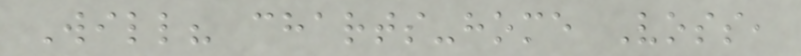Will? charts-home Voss,
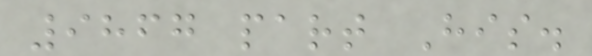9867 part His.
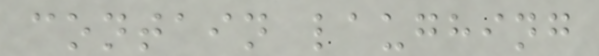contain laughing
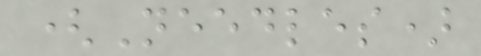(Needles)
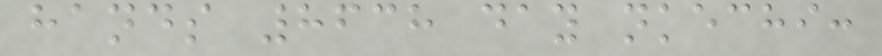hands 8638 day nkechi:
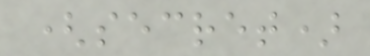(secret)
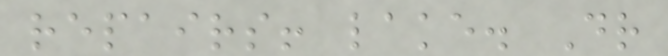repairs! lake. Dr
